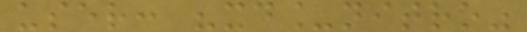user: "xd_nitro"
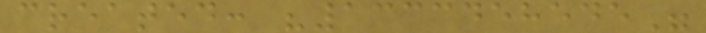created: "1333458545"
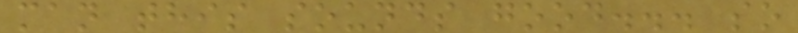man this sounds good... so
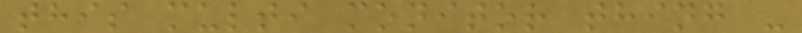this multi monitor thing -
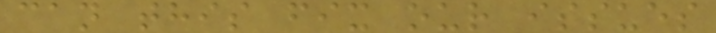can this fix our issues
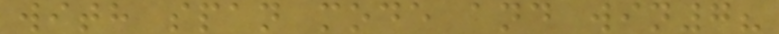with span mode and win7?
